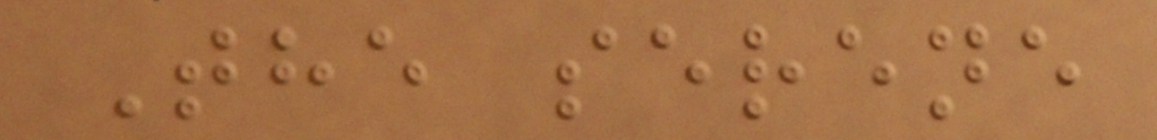The serene
